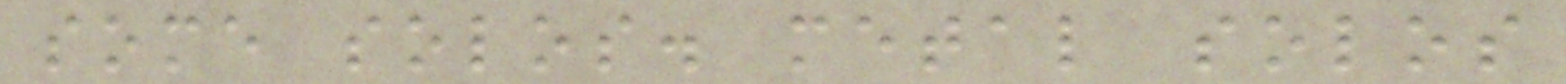some solos. metal solos
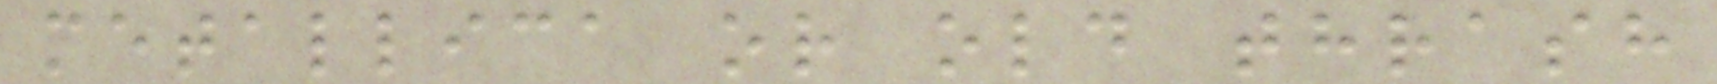metallica or old thrash
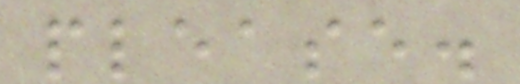please.
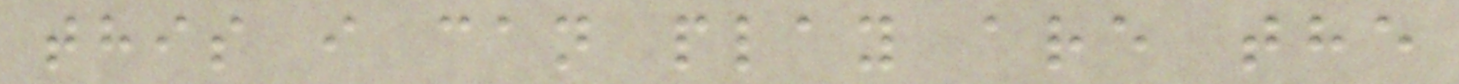this i can play are the
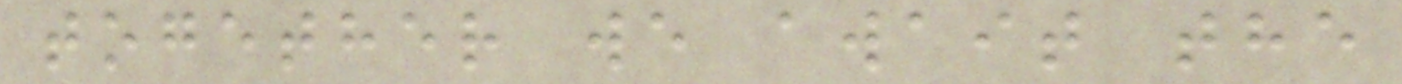together we await the
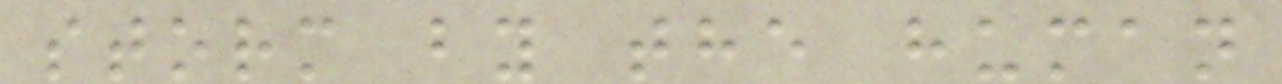storm by the human
